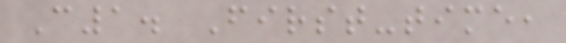C1. First-time,
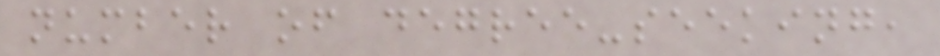number of degree-seeking,
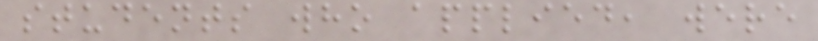students who applied, were
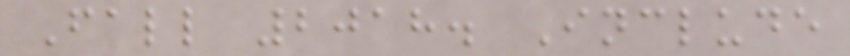Fall 2018. Include
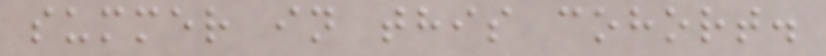summer in this cohort.
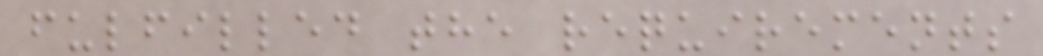fulfilled the requirements
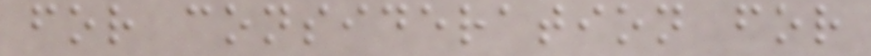for consideration for
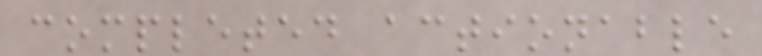completed actionable
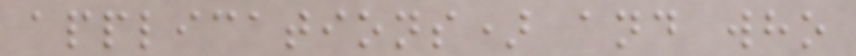applications) and who
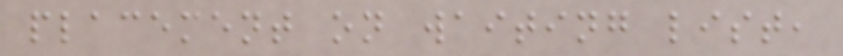placement on waiting list,
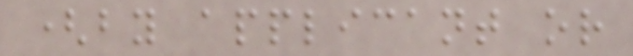(by applicant or
